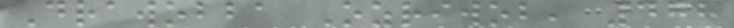Drawobba Ozriwob, 478
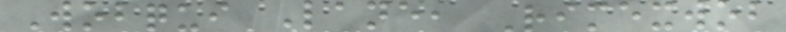Wobqui Lane, Rimexwob
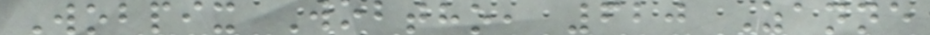Wobpix Wobtho, 620 Zanne
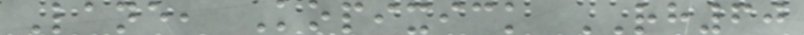Lane, Kopixick RH60
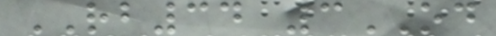RB34 3OD
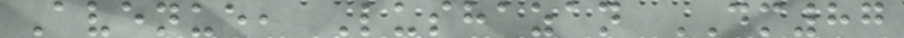Avenue, Lushazan DM87
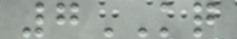7KQ
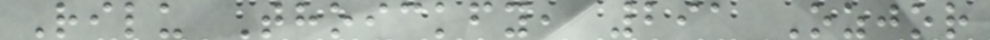Rilu Thoickfy, 291 Ozjor
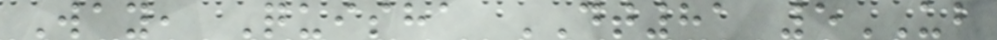Way, Quisha DT81 5UB
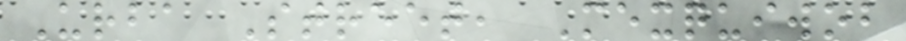Urba Street, Mexquiwob
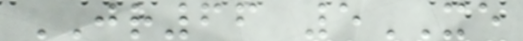JR66 5XE
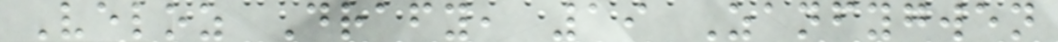Veloz Drafy, 19 Zanfygwen
